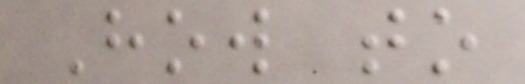How to
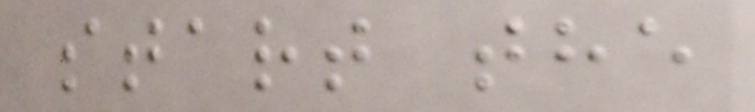start the
